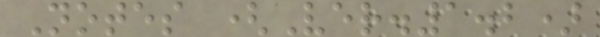Notes (Ver.1.2)
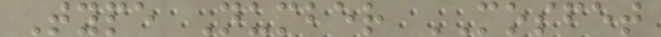Type Number MOSFET
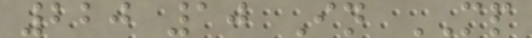220 10 In MP
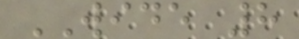WIDE 8
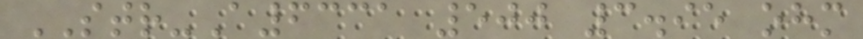STR-A6331 500 3.95 ohm
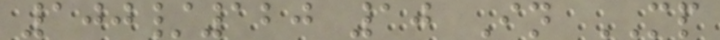100/120 10 In MP
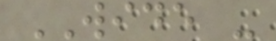WIDE -
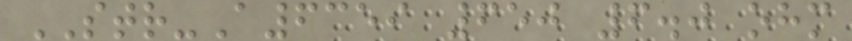STR-A6359 650 6.0 ohm
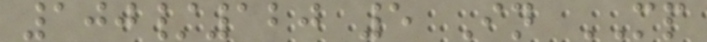100/120 5 In MP
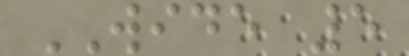WIDE 5
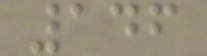146
